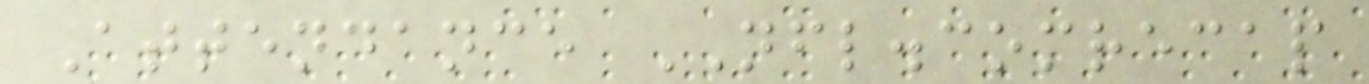Attendance NFL.comrecap
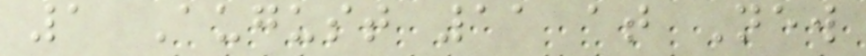1 August 11 at New
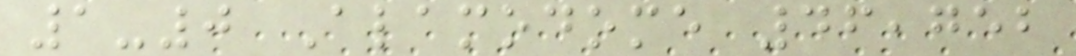1-0 Alamodome 46,752
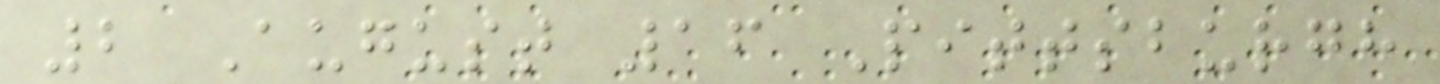2 August 16 Pittsburgh
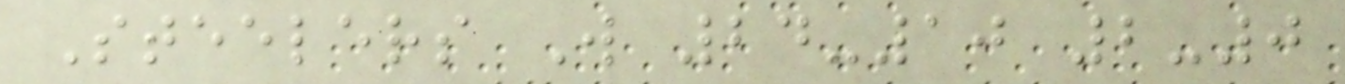Steelers W 24-10 2-0
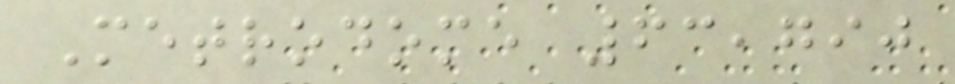Metrodome 63,790
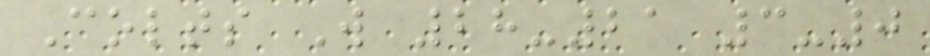Colts W 28-21 3-0
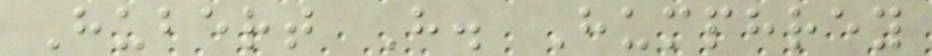Hubert H. Humphrey
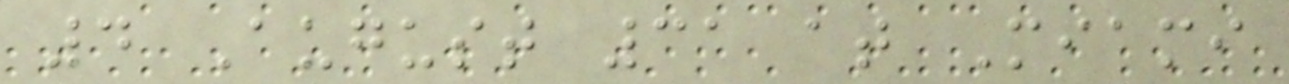4 August 31 at Miami
